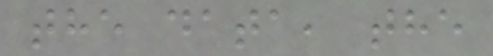the data, the
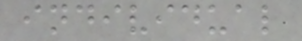individual
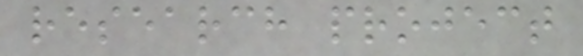research project
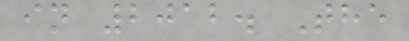in 2012. The
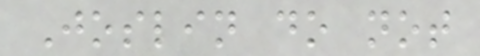Joslin do not
